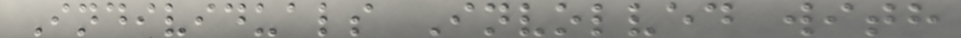Individuals Involved with
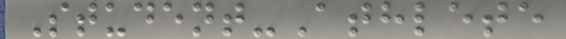Student-Athlete
